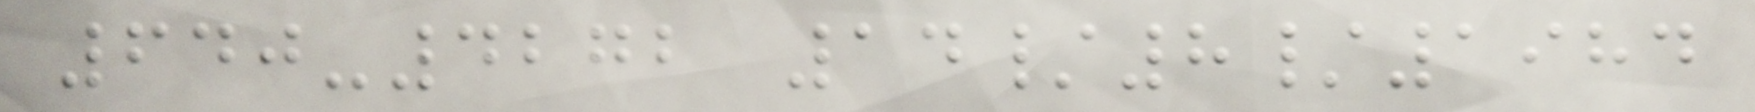640-4272 14/8/1984
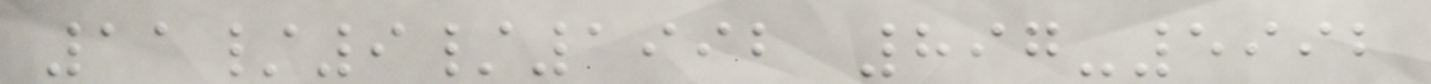11/9/1992 897-5992
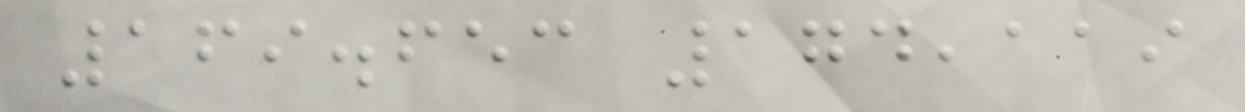169.653 174,119
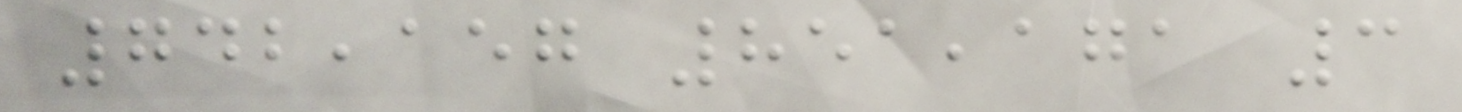742,157 851,171 3
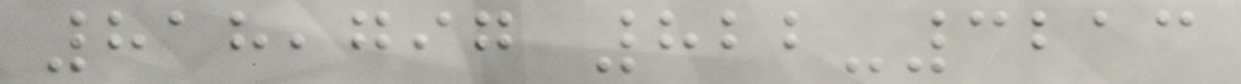818,797 822-3213
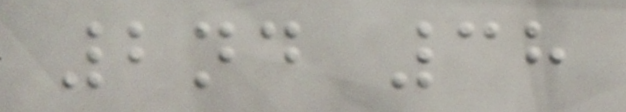2nd 38
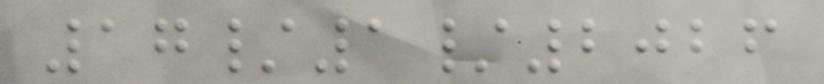17/1/2026
